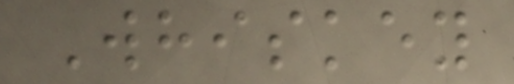Whiskey
